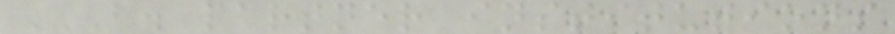B. PARTNER INSTITUTIONS
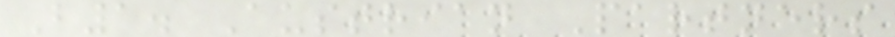B1. Austrian Partners
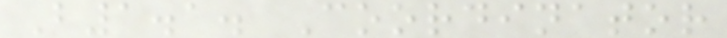B1.1. Coordinator
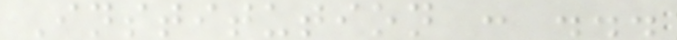Institution : ...
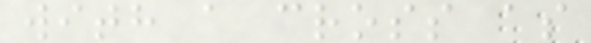with a cross as
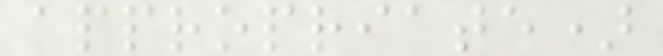appropriate)
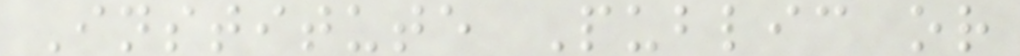Institute Public or
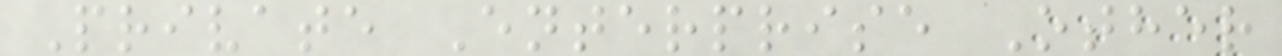Private Enterprise Other
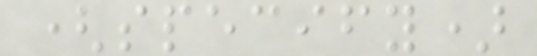(specify)
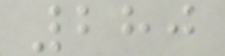280
